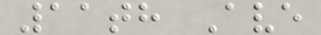11th Ave
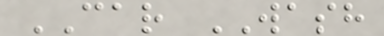CAR WASH
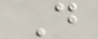D
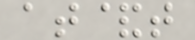at&t
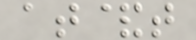at&t
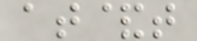at&t
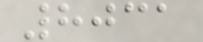8031
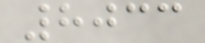8033
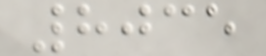8035
